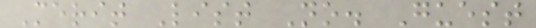Merit List No. Guest
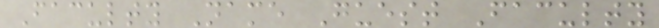Faculty Name Guest Faculty
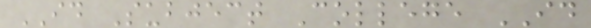ID Subject College ID
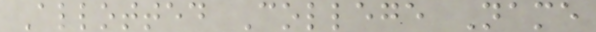Allotted College Name
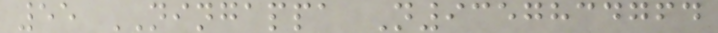55 NINGAPPA N9357834764
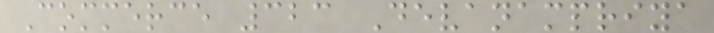Commerce 323 Devanampriya
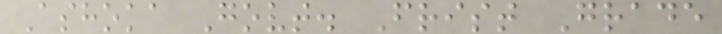Ashoka Govt. Frist Grade
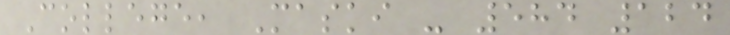College, Maski - 584 124
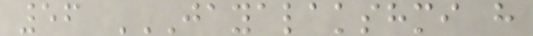56 JAYALAKSHMI H
